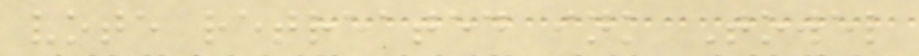vote retreated ink Towel
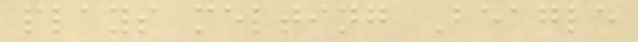plays melting Beagle
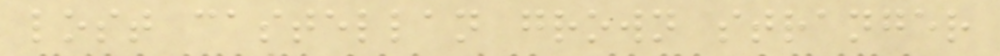lost castellan grown stranger
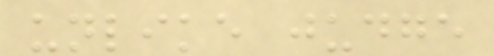unlike judge
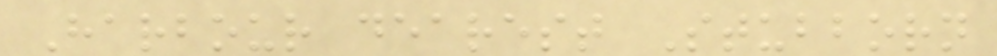Harbour dearest Stubborn
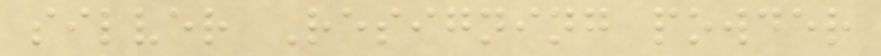silver Resigning powder
